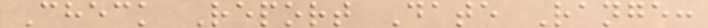Check Report Date Range:
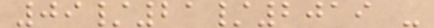09/21/2019 -
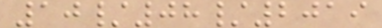10/08/2019
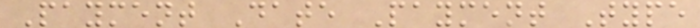Payment Date Payment Type
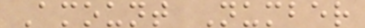Amount Number
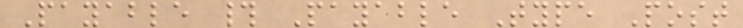Payable # Payable Type Post
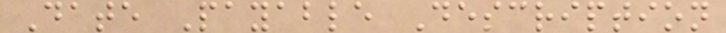Date Payable Description
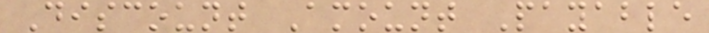Discount Amount Payable
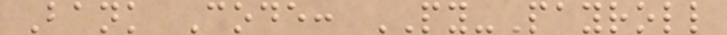Bank Code: PY-Payroll
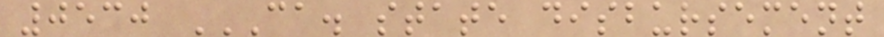0530 CA. STATE DISBURSEMENT
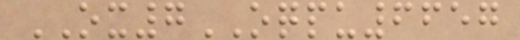OX7OQPU6657
